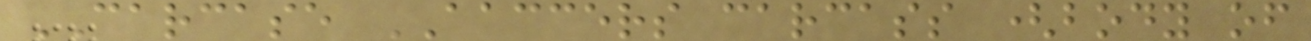CARCASE AACCERS carcass (body of
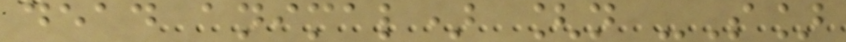dead animal) [n -S]
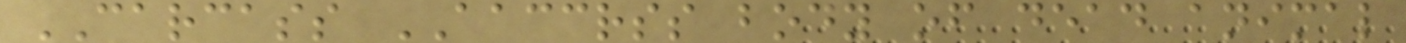CARCASS AACCRSS body of dead animal
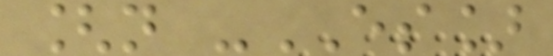[n -ES]
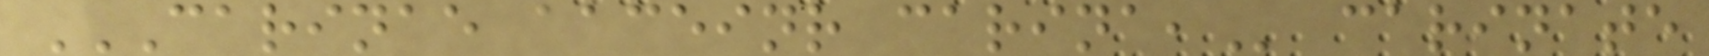CARINAE AACEINR CARINA, carinate
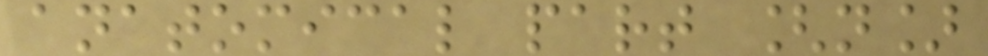anatomical part [n]
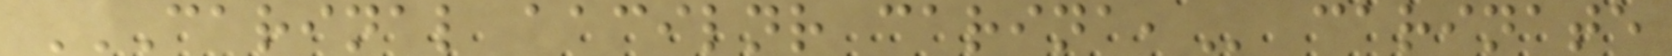CARINAL AACILNR CARINA, carinate
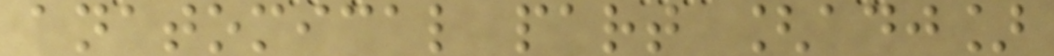anatomical part [adj]
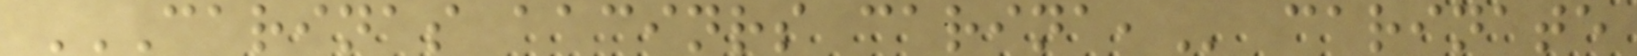CARINAS AACINRS CARINA, carinate
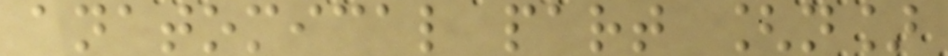anatomical part [n]
